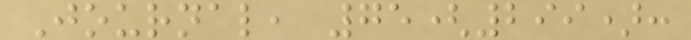Journal, 75(299):
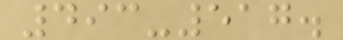493-517.
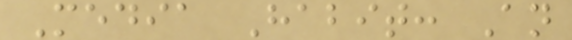Media Habit: An
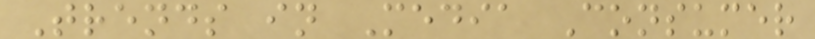Trends in Media Consumer
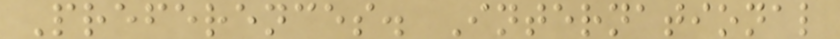Preferences. International
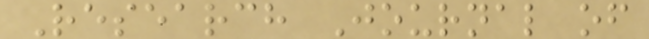Research Journal of
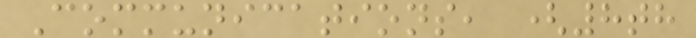Communications, (8th
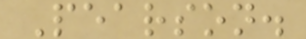Pearson.
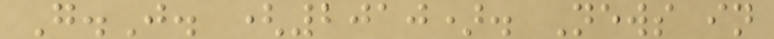G.J. (2010). News in
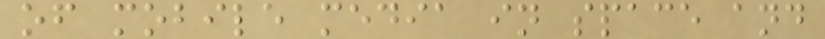of mobile media in space and
